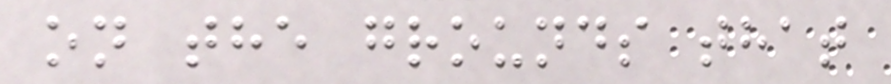on the grounds that
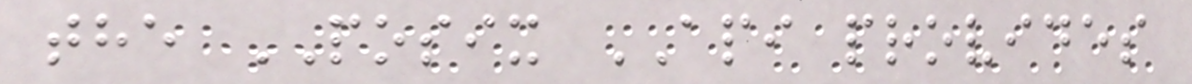the POSIX API provides
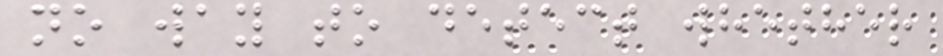no way to detect whether
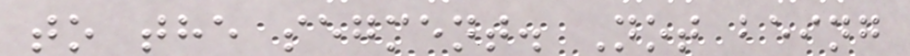to the segment. Not being
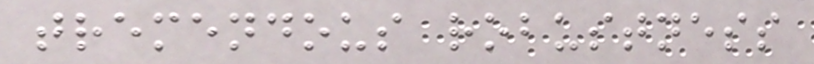tremendous robustness
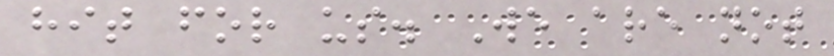hit for us. We are not
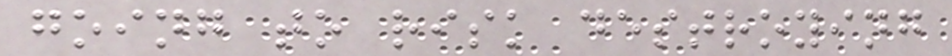going to risk destroying
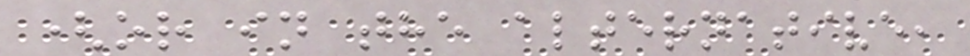(or in the alternative,
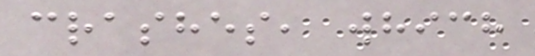crashes, which
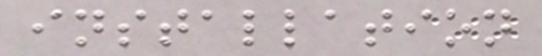installation
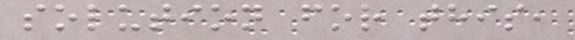solution for this,
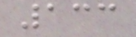133
